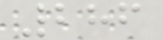286
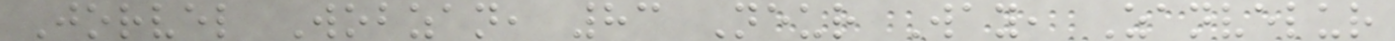Jorvel Wobzan, 83 Neur Way, Zanvelur
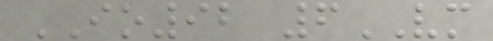IO92 6VM
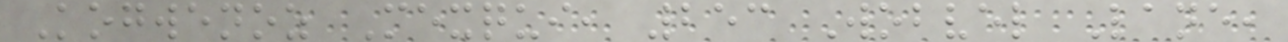Kogwenoz Mexqui, 253 Wobvel Lane,
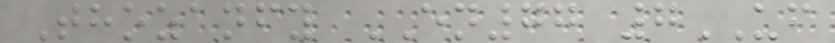Thozanfy EN77 7UF
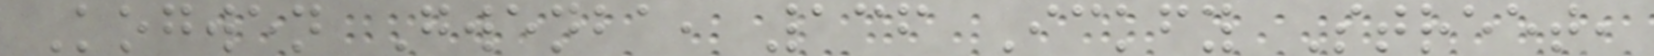Kogwen Gwenba, 136 Ickfy Street,
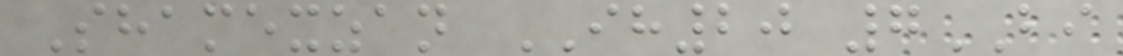Shamexzan IH20 7BI
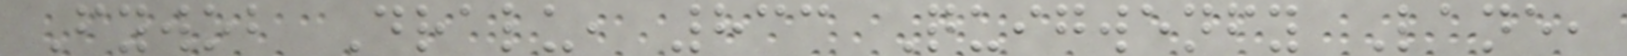Fywob Dralu, 833 Quigwenfy Lane,
